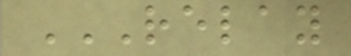RELAY
